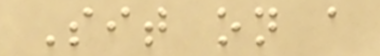Sit on a
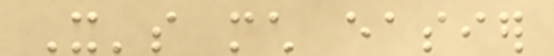It's much easier
